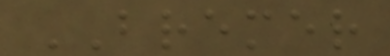BREMER
